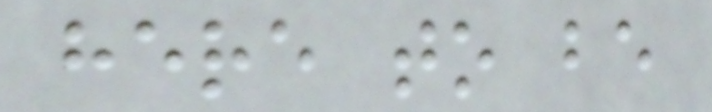here to be
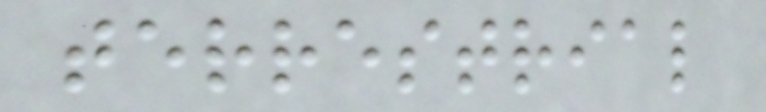terrestrial
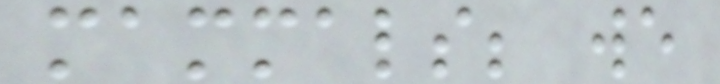mammals; we
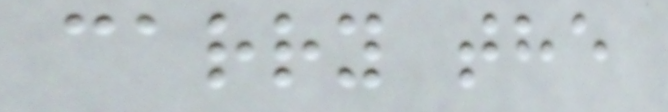carry the
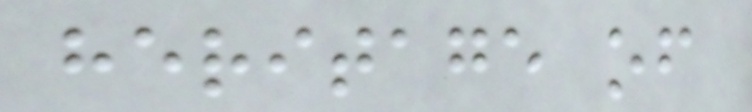heritage of
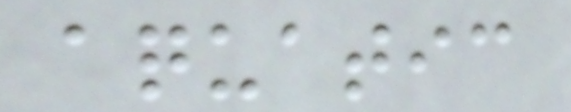aquatic
